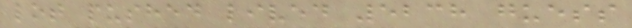lot pushed lived 5238 guess
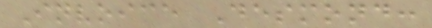Invoice Desmond:
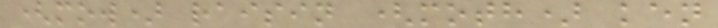(mow) raisin (moth) ken
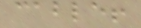cable!
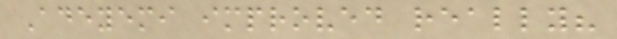Adeyemi improved really?
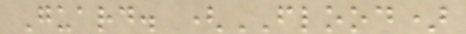Guard. (FLOOD)
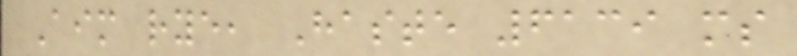Aim rye, Haste 6139 ms
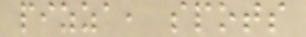pizza, spots
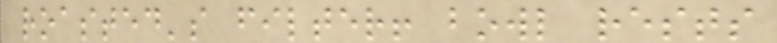roasted's filter! bowl rests
